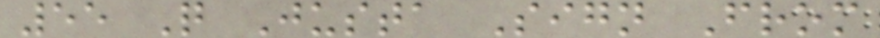55 Q Justa Sign From
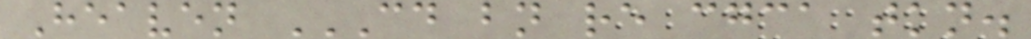Heaven CD BN RE CGCA TKN.
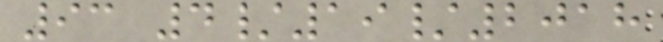93 4/19/2018
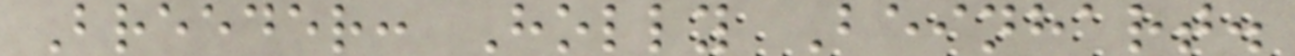Breeder: Holly Beinhart.
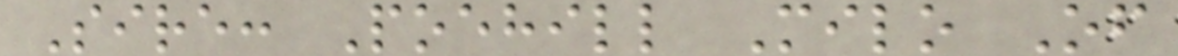Sire: Poehill Milo Of
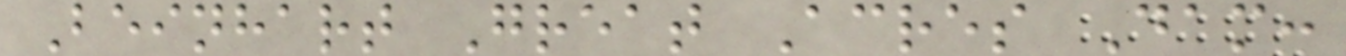Beinhart Great Acres Dam:
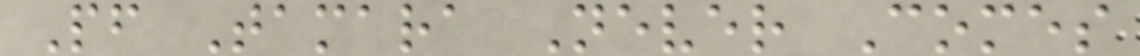Pf Tamara Never Comes
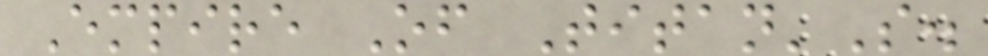Empire Of Titan'S.
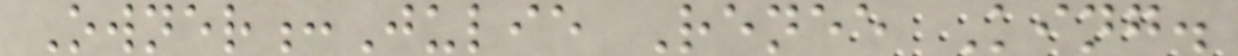Owner:Julie Renee King.
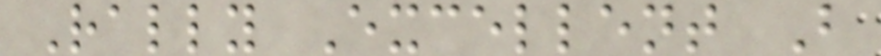Rally Excellent B
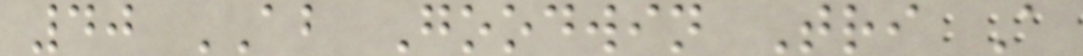40 AB Goodwin Tri A
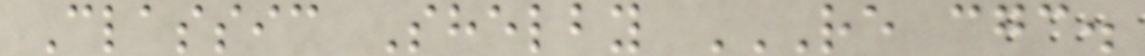Classic Shelby RE CGC.
